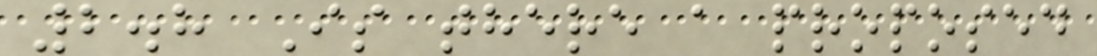2.8 Is there a proposed
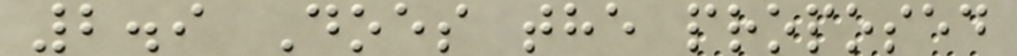2.9 Does the proposed
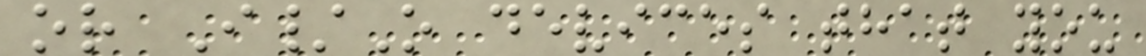or I/O devices that you
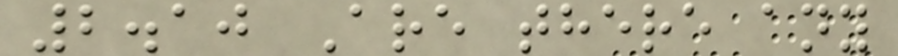2.10 Are there any
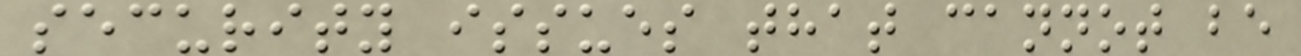security issues that cannot be
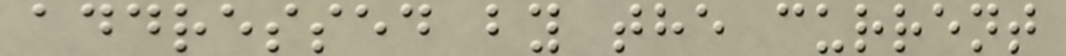addressed by the current
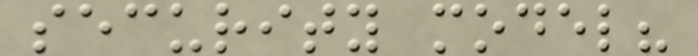security model?
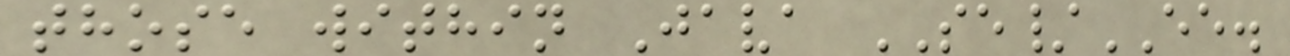those within Java SE/EE.
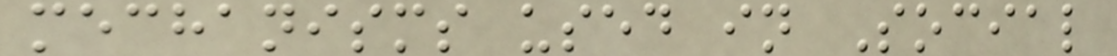mechanisms used in Social
